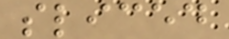sliced
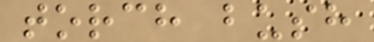torch bush
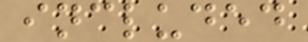included
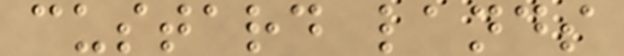custard lands
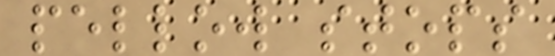pellow stops
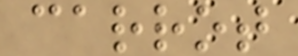carrot
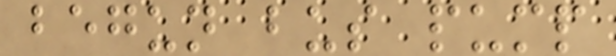begun bus pump
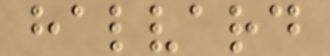halvard
